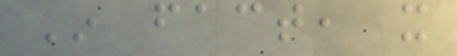In fact, it
